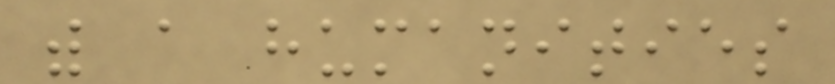with a humanities
